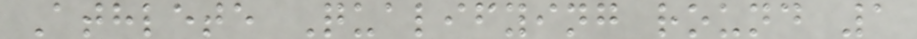Athlete Qualifying round 1
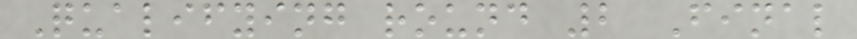Qualifying round 2 Final
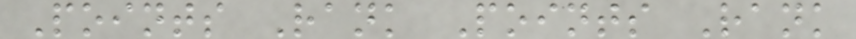Points Rank Points Rank
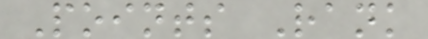Points Rank
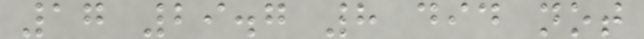17 29.7 8 did not
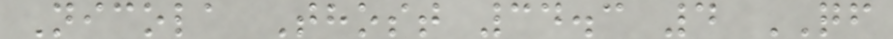Nicola Thost 34.3 4 QF
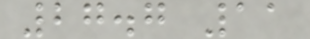27.7 11
